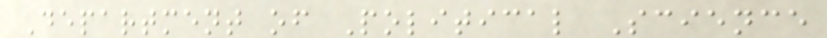Department of Political Science
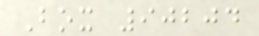Box 90204
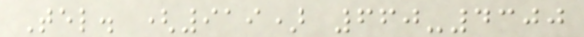Tel. (919) 660-4300
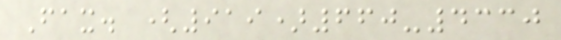Fax. (919)660-4330
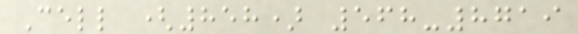Cell (858) 568-8719
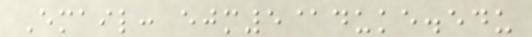Email: ejm5@duke.edu
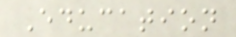Education
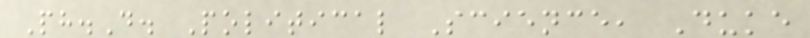Ph.D. Political Science, Duke
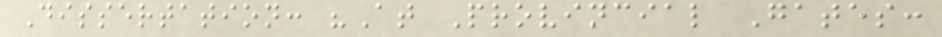Dissertation: "At Provincial Gates:
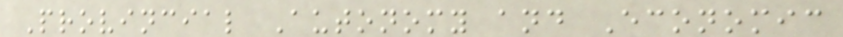Provincial Autonomy and Economic
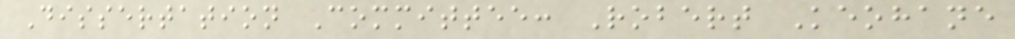Dissertation Committee: Robert Keohane
